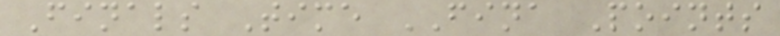Finals Time FINA Points
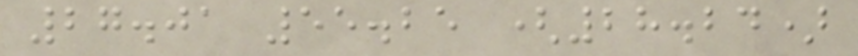27.01 55.25 (28.24)
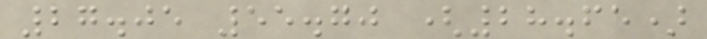27.05 55.70 (28.65)
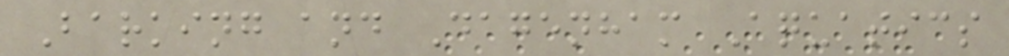Barking and Dagenham Aquatics
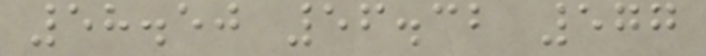58.50 56.32 577
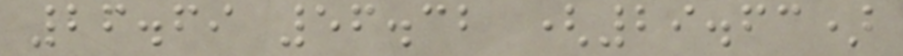26.69 56.32 (29.63)
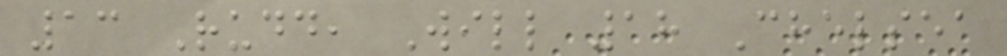13 Rudd, Will 18 Chelsea
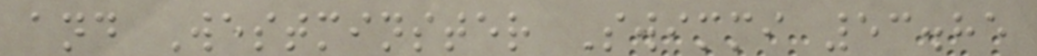and Westminster Swimmi 53.85
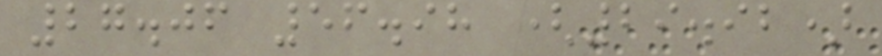27.06 56.98 (29.92)
